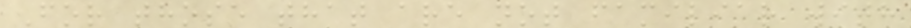For those that are not familiar with
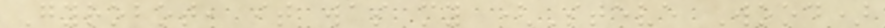Gyrobot, it was my (Steve Wood)
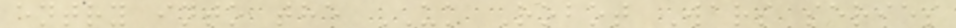entry into the UK Robot Wars series
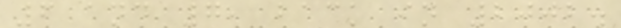6 and 7, back in 2002.
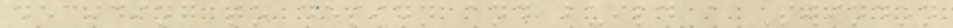deciding to design and build a Swindon
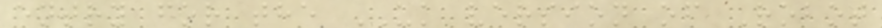entry for the UK version of Robot
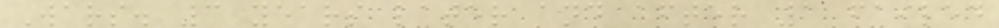Wars. 3 years later and after 1 failed
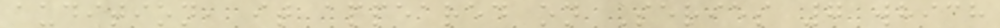audition, it appeared on Series 7 which
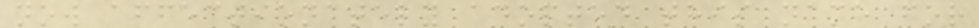now affectionately adopted this name for
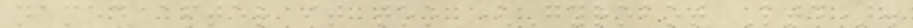named after it too (Gyrobot Ltd).
